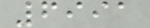6991
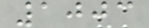1003
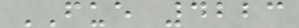FUE 4223
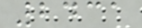2431
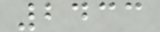2433
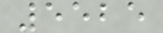5525
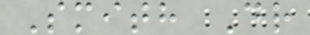Smith Dr
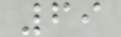69
